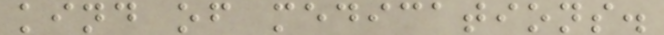kind of medications.
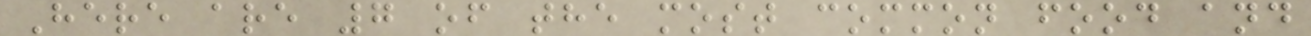Here are 7 of the most common food and
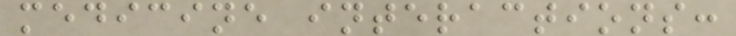medicine interactions:
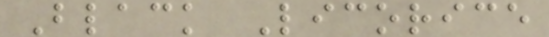Black Licorice
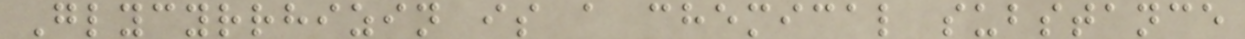Glycyrrhizin is a chemical substance
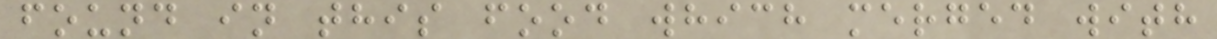found in this food which merged with
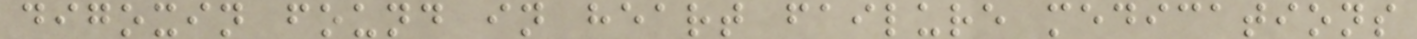digoxin found in heart failure medications
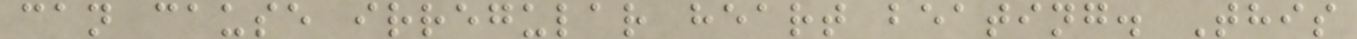can cause irregular heart beating. This
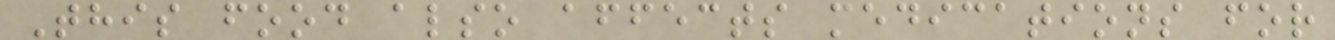This food also affects medications for
